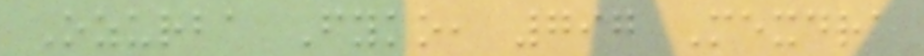Ozurba Fyko, 797 Mexdra
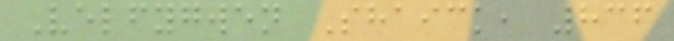Velfygwen Shaick, 836
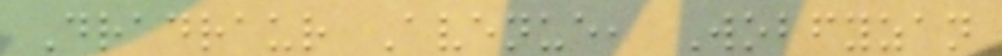Dradraur Avenue, Wobfyzan
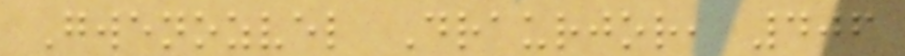Gwenozvel Draurjor, 406
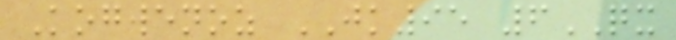Kogwenoz JK95 6QX
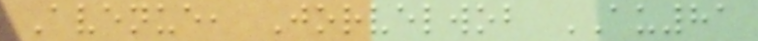Avenue, Jorvelwob AU81
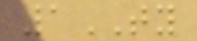1TY
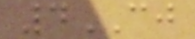4CJ
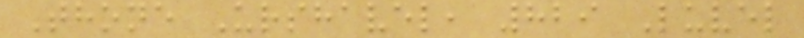Thone Urshavel, 829 Luvel
